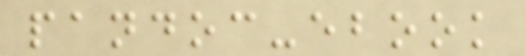pandoc-ebook
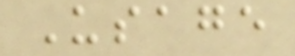Usage
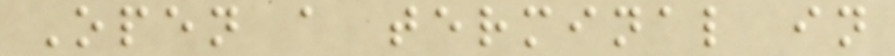Open a terminal in
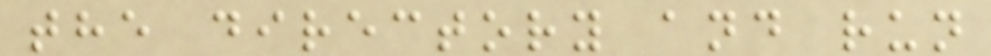the directory and run
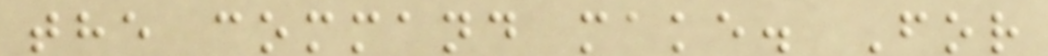the command make. For
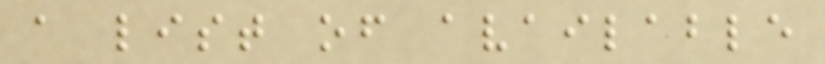a list of available
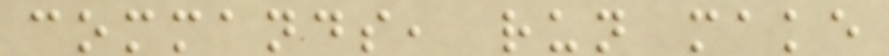commands, run make
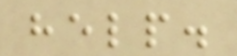help.
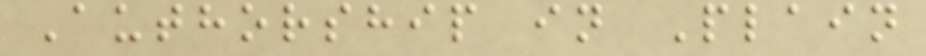Authorship in Plain
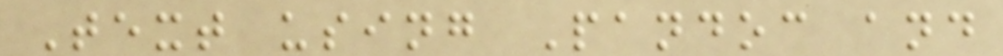Text using Pandoc and
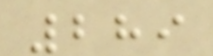289
